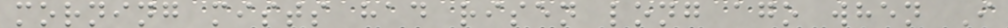morning mists had risen long ago when I
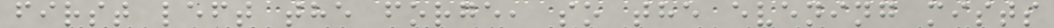first left the forge, so the evening mists
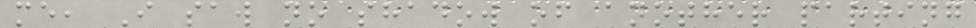me, I saw no shadow of another parting
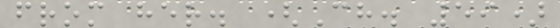from her. (Ch. 59)
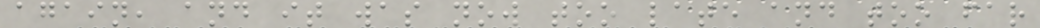again, and it was now too late and too far
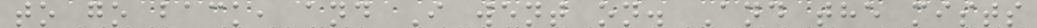to go back, and I went on. And the mists
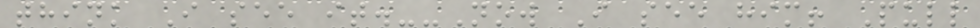think I see it.--Now I see him! Pull
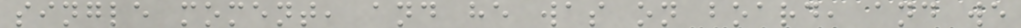single moment, and he was on board, and we
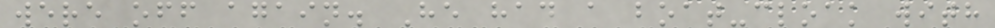were off again. He had a boat-cloak with
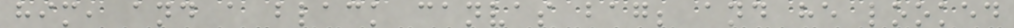him, and a black canvas bag; and he looked
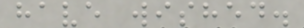have wished.
